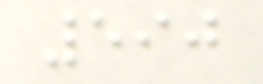590
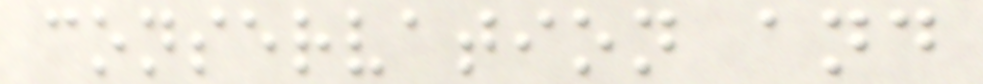conservation and
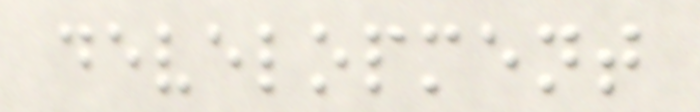development
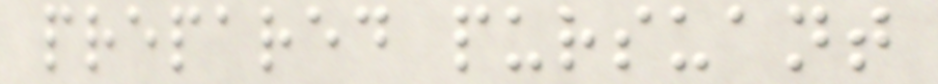prepared pursuant
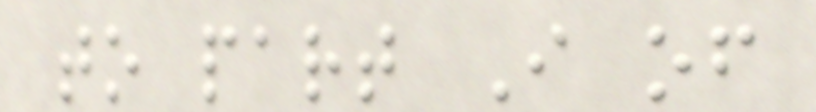to part I of
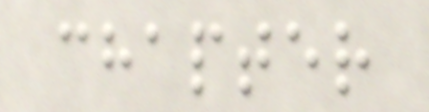chapter
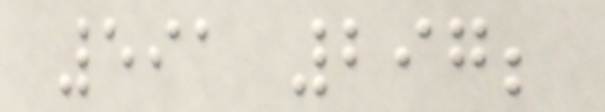591 297;
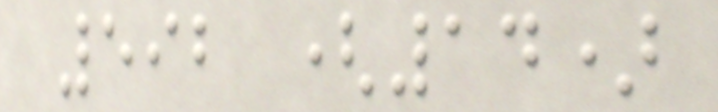592 (14)
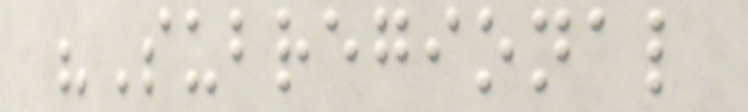"Subregional
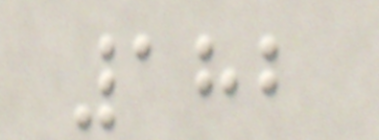182
